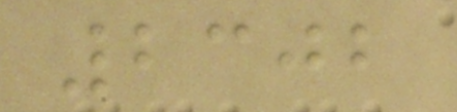2302
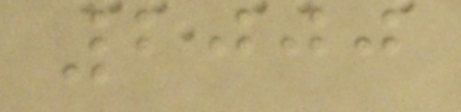2000
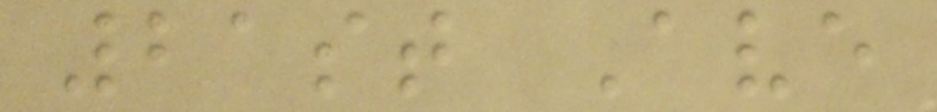21st Ave
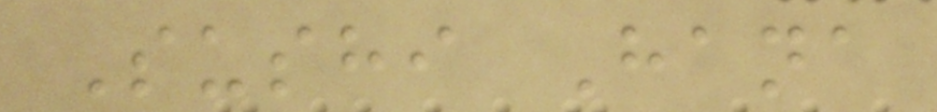Sushi Hana
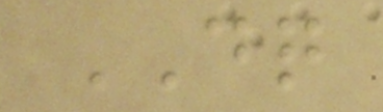DQ
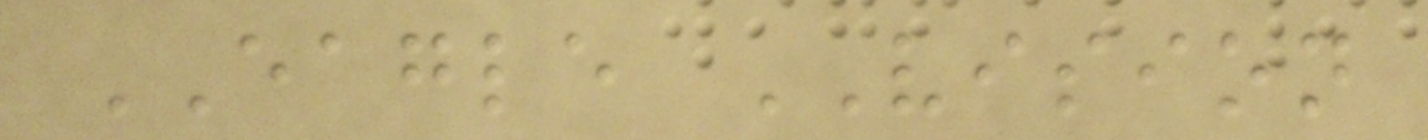EAGLE VISION
